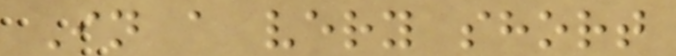In a very short
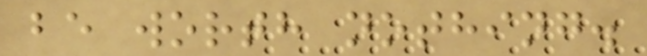be worth nothing.
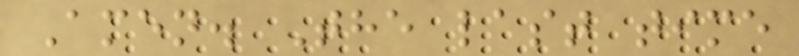Amen. The last time
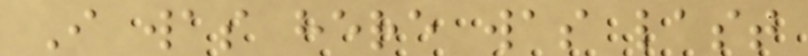I was here was last
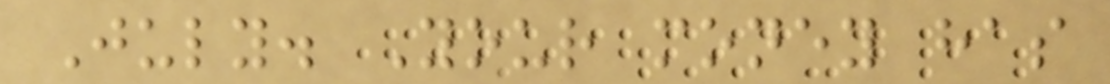July. Your money has
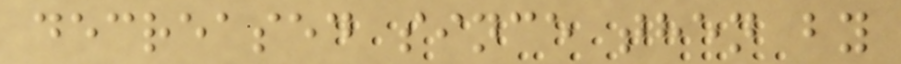decreased since then by
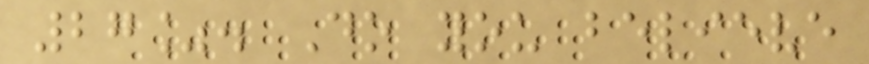27%. Do you believe
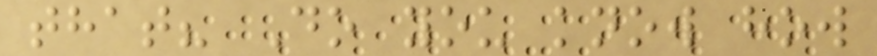that? Do you know how
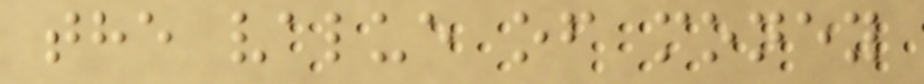the value of money
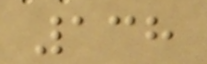138
